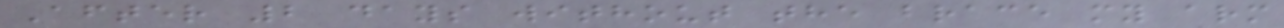After 2 days without the brace my arm
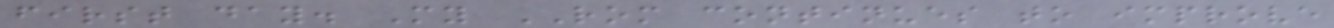first day. My ROM continues to improve
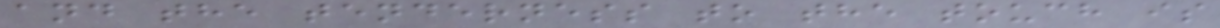and the tenderness to the touch is
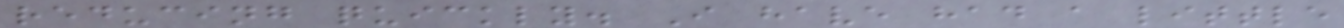reducing quickly. I have had a little
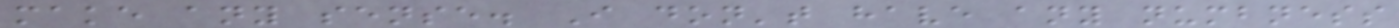make any sense. I don't have any numbness
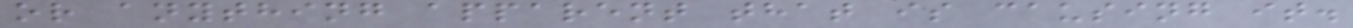or anything apparent that is causing it.
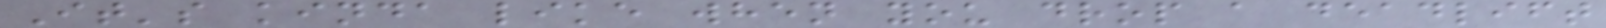It's kinda like when you drop a deadlift
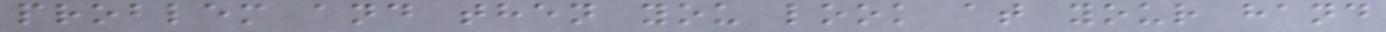problem and then you look at your hand
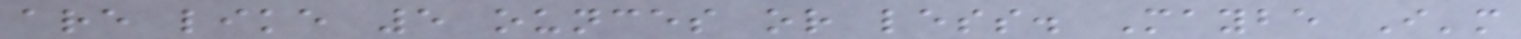are like 5 ounces or less. Maybe I'm
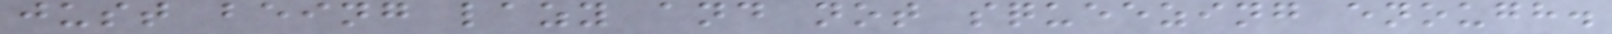just being lazy and not squeezing enough.
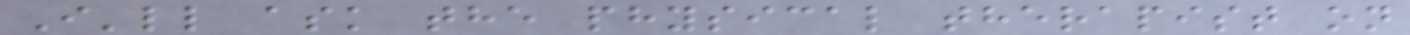I'll ask the physical therapist on
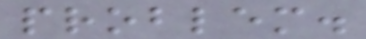problem.
